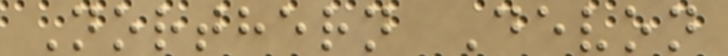Northern Devon
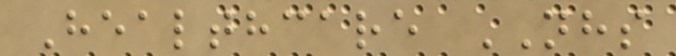Healthcare NHS
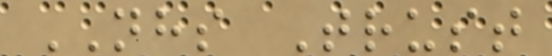NHS Trust
